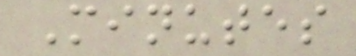Minutes
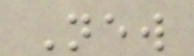New
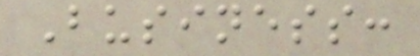Business:
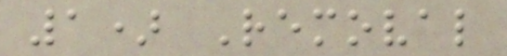1) Removal
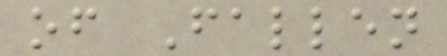of Fallen
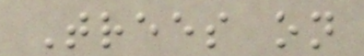Trees on
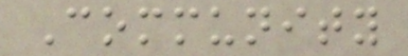Community
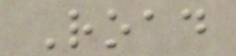Road
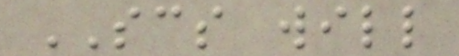SCS will
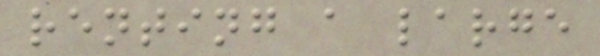renting a large
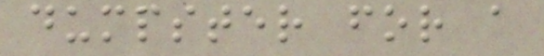dumpster for a
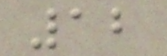12
